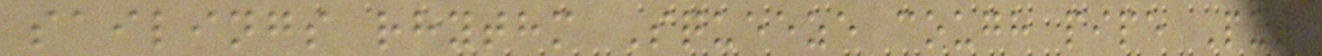sailings rhythm Squeeze cough pipe Put
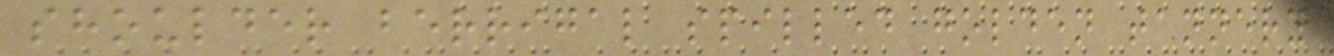shoulder berrigal spilled golden tannery
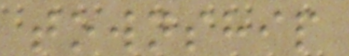township
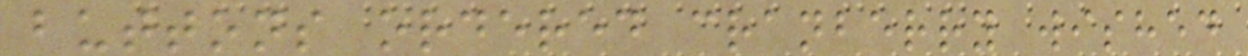buttons ordered cranberry wished
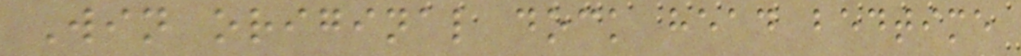Win original dock head bedtime
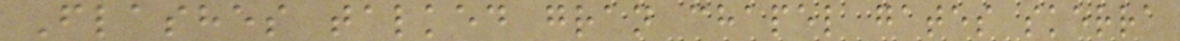Flashes talked gran chapel gates skerra
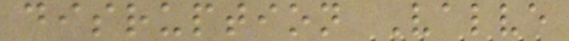disruption Valve
